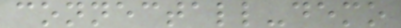connectall-demo
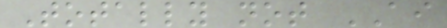Totally not AI
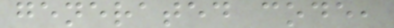generated code,
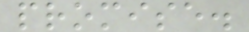promise.
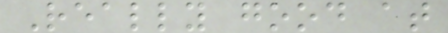Really good at
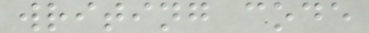writing code
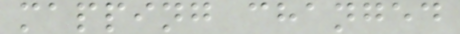mapping changed
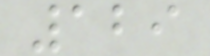129
